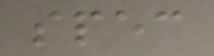spec
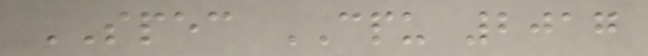SPEC CPU 2017
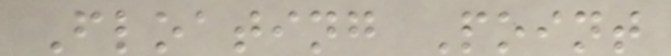Floating Point
